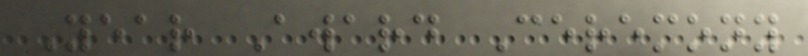Year Award Ceremony
